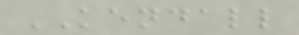KENDALL
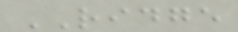RIDGE
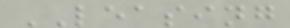LEASING
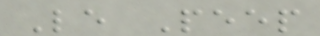Le Peep
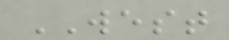WEST
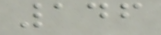146
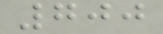700
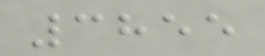3855
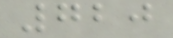720
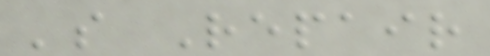's Repair
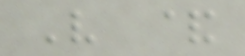V &
